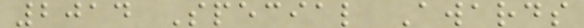2014 Special Awards
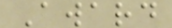Award
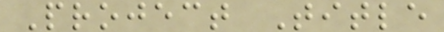Project Title
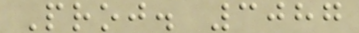Proj. 3087
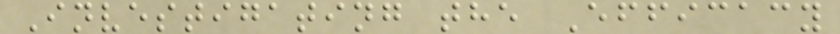Investigating the Efficacy
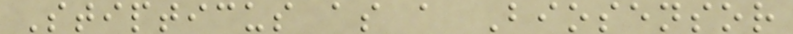Stipticus as a Biosensor
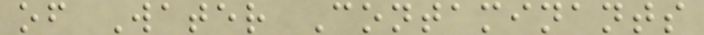of Water Contaminants
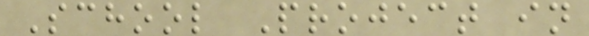School Project in
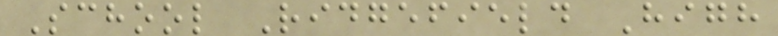School Ridgefield High
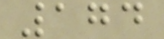174
